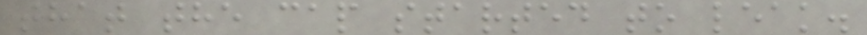that the cap started to leak.
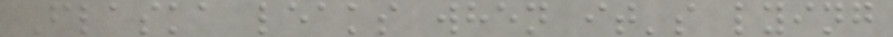Flaska leaks when it's lying
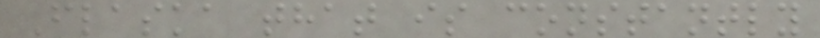Flaska that is constantly
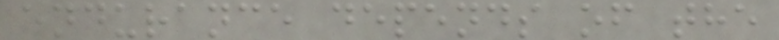endurance depends of the
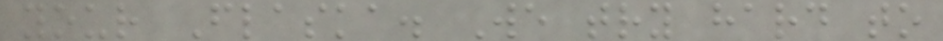your Flaska. We try hard to
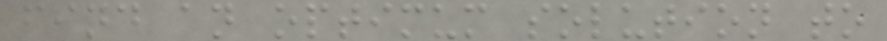find an optimum solution to
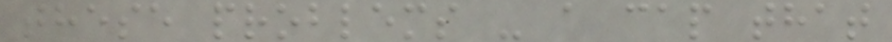these problems - a cap that
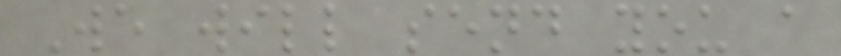We will send you a
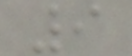9
